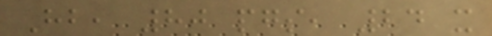Hb, 80 pgs, 24 x
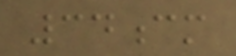34cm
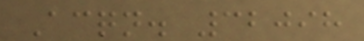Acqn. 32098
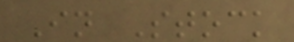In Stock
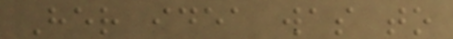Her idea was to
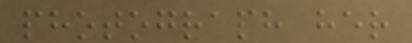photograph her
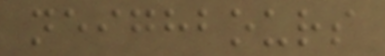neighbours
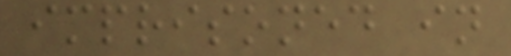imprisoned in
